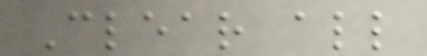Clear all
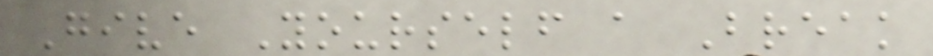Give Yourself a Break
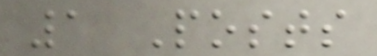1 Posts
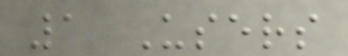1 Users
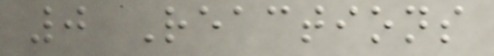0 Reactions
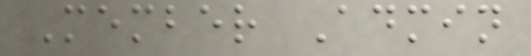Member Admin
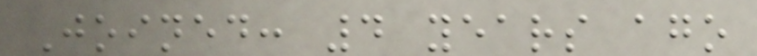Joined: 4 years ago
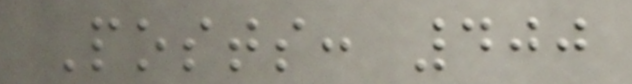Posts: 400
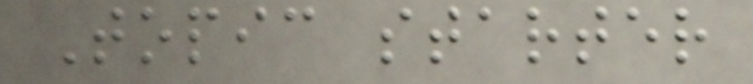Topic starter
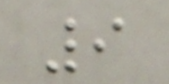9
